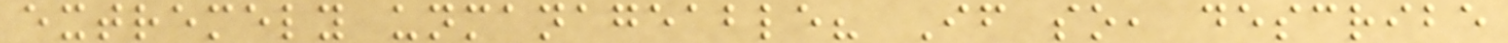extremely unmanageable? If so, describe
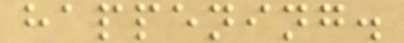happening.
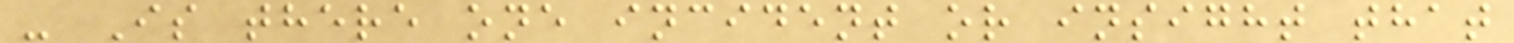- Is there one incident or insight that
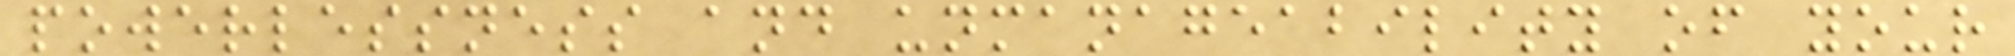powerlessness and unmanageability of your
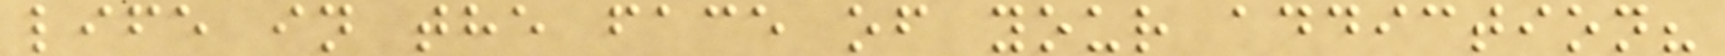life in the face of your addiction?
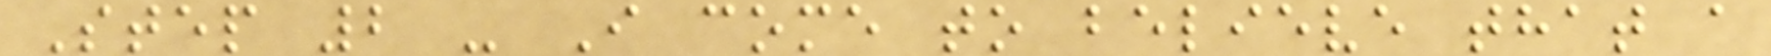Step 2 - I come to believe that a
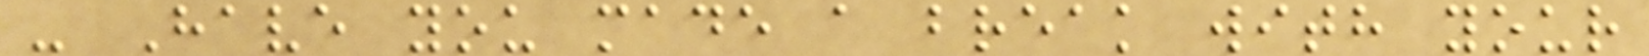- Have you made a break with your
